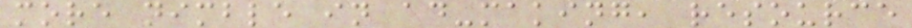more nimble in ad-making, resource
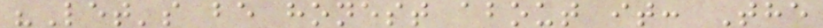"Let's be honest about it: The
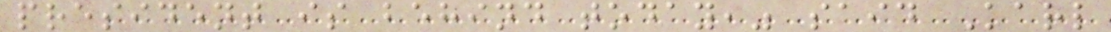president is behind today," said Karl
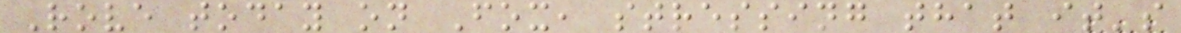Rove today on Fox, stressing that it's
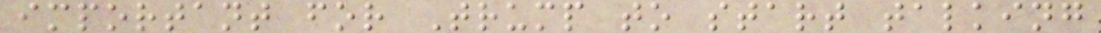important for Trump to start talking
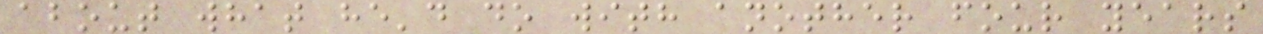about what he'd do with another four years
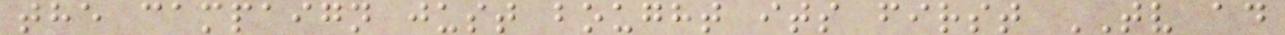the campaign just bought its first TV ad
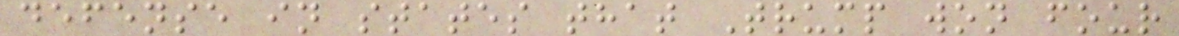defense in states that Trump won four
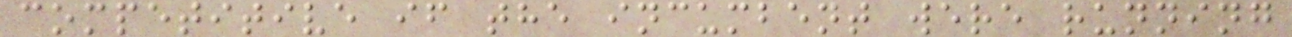competitive if the incumbent were running
